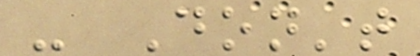- Don't
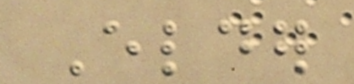Elder
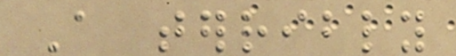A terribly
